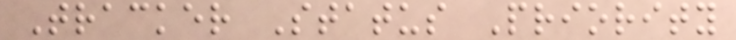Tracker Status Priority
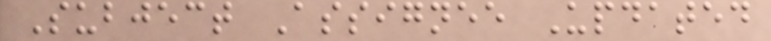Subject Assignee Updated
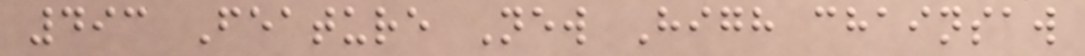493 Feature New High chainsaw
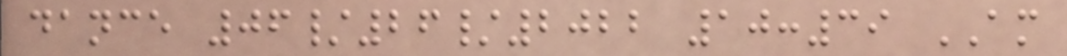dance 06/26/2022 10:39 AM
